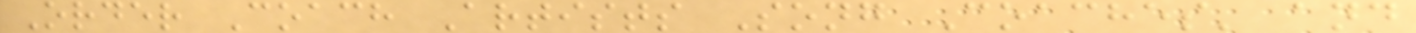Order Coach Artists Song Coaches' and
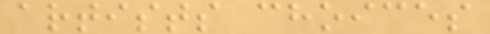artists choices
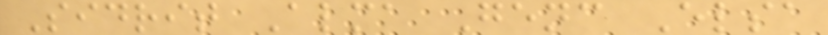Sidrit Alma Genc Elsa
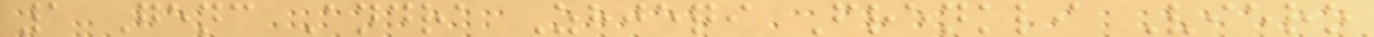1 Genc Andra Zhjeqi Frenkli Viero
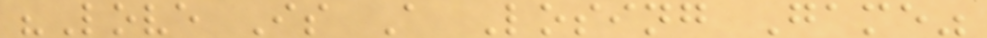"Love Is A Losing Game"
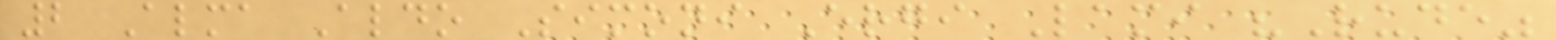2 Alma Aldo Simoni Ergi Lami "Rude"
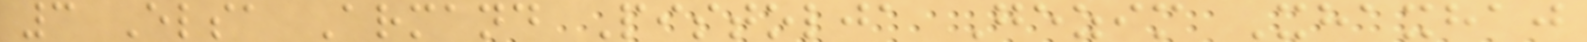3 Elsa Armand Pistolja Gezim Xhaxhaj
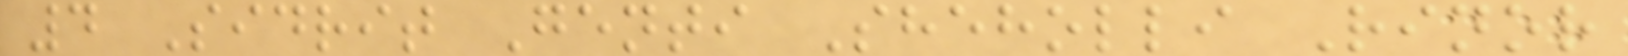4 Sidrit Genti Sheholli Rinor
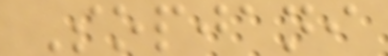Sopjani
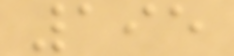195
